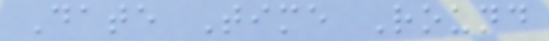Date Time Round
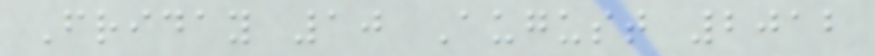Friday 10 August 2012
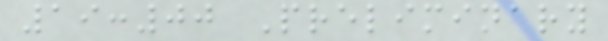19:00 Preliminary
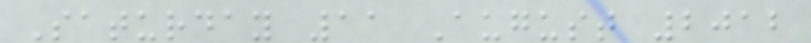Saturday 11 August 2012
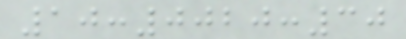10:0020:30
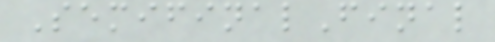SemifinalFinal
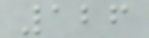126
